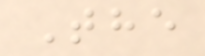The
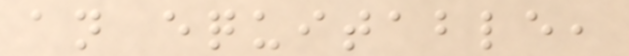an equitable,
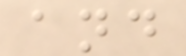and
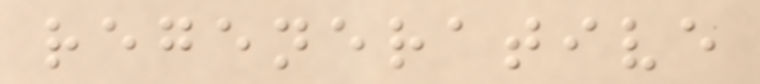regenerative
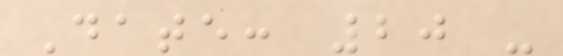Date: 20 -
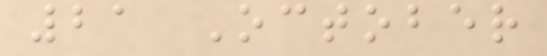21 October
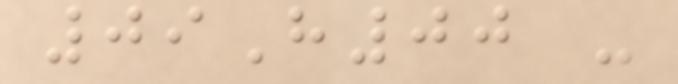09H00 -
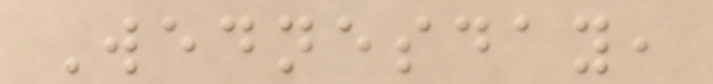Wednesday,
